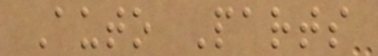Auto Parts
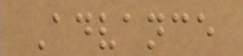Advance
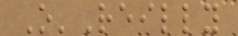O'Reilly
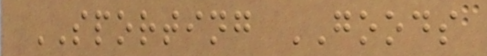SPORTING GOODS
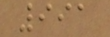991
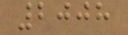2008
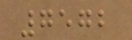7572
